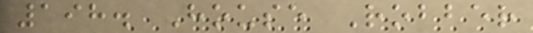198. House Robber
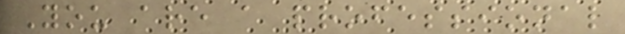You are a professional
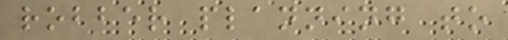robber planning to
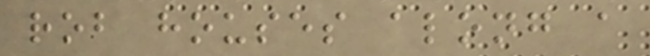rob houses along a
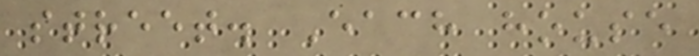street. Each house
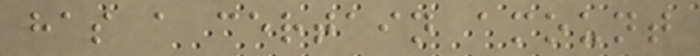has a certain amount
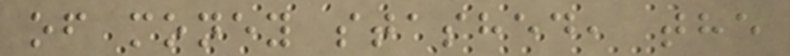of money stashed, the
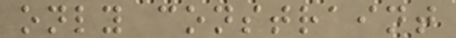only constraint
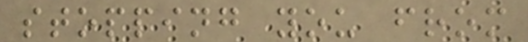stopping you from
